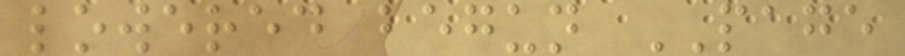lowered begun PAGE
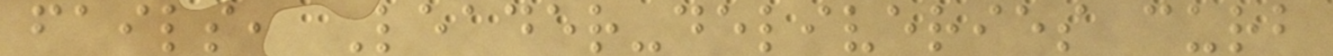fails, Leader-deliveries curb
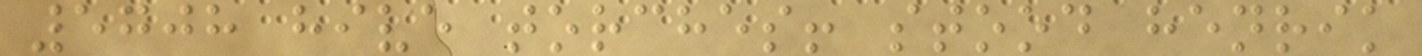5708 hive torches! stood henrik
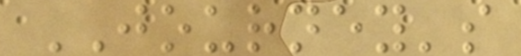JOURNEY's
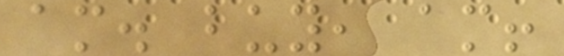am. buy, am!
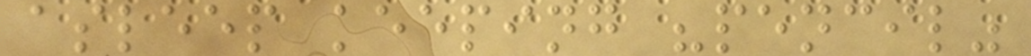asleep keeping "pencil"
